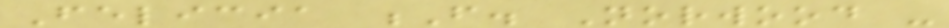Felicia F. Norwood -
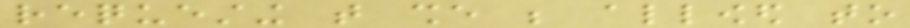requesting that she be allowed to
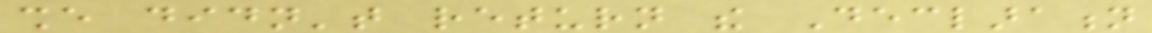she didn't return the Declaration
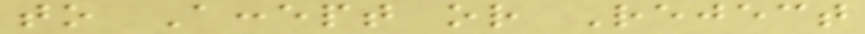to Accept or Reject
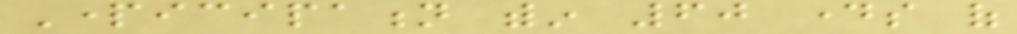Participation within 60 days of
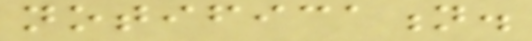notification.
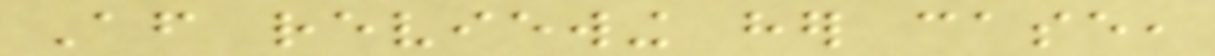After reviewing her case,
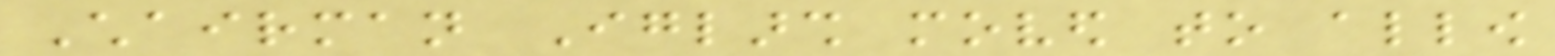Chairman Iglarsh moved to allow
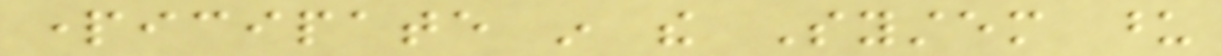participate in the System upon
